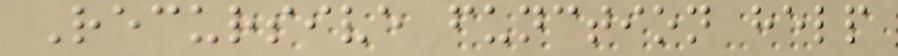Recursive function help
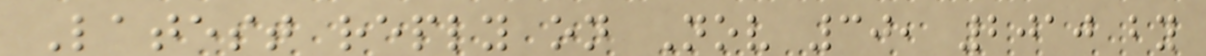Latest reply on Nov 30, 2010 by
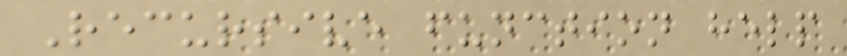Recursive function help
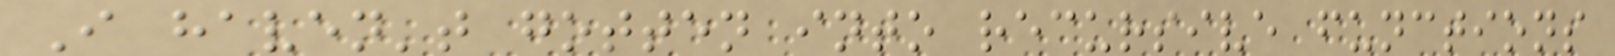I haven't gotten into recursive functions
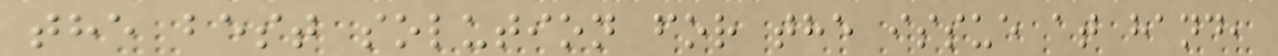the best solution for the issue at hand,
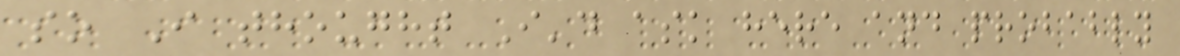so I thought I'd ask here and probably
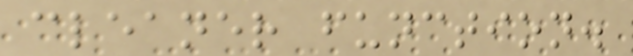cleaner function.
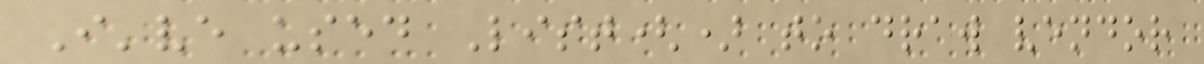I've used List() to draw vendor
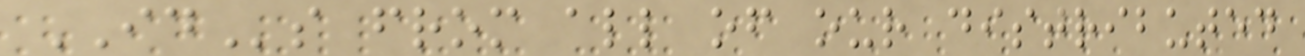IDs from all of our distributed
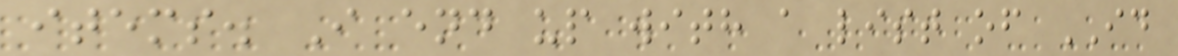items. I end up with a list of ID
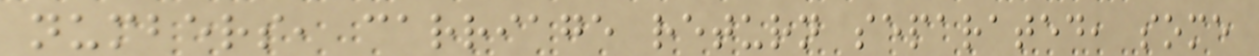numbers, carriage return separated, some
